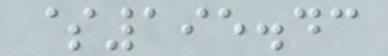$195.43
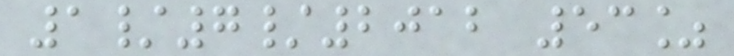1/7/2012 53%
